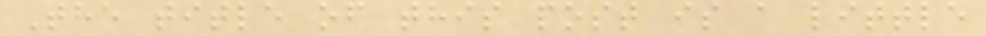The title of this post is a little
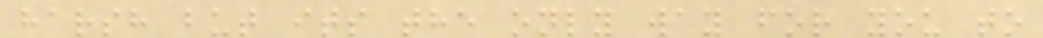harsh but its the only way for you to
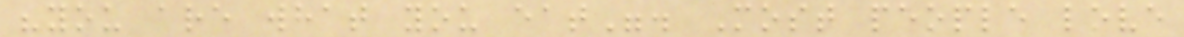"you are what you eat". Most people love
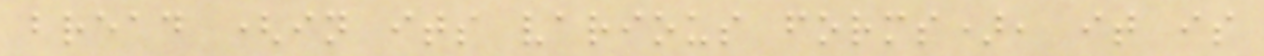bread (in its various forms), it is
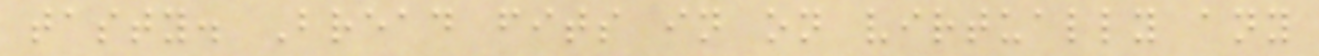tasty. Bread fits in on virtually any
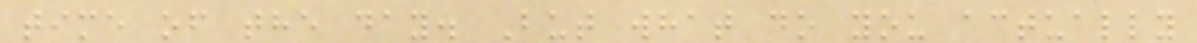time of the day. But what do you actually
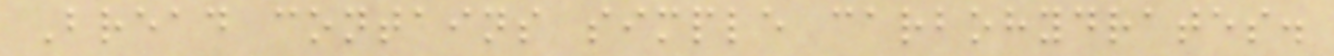Bread contains simple carbohydrates.
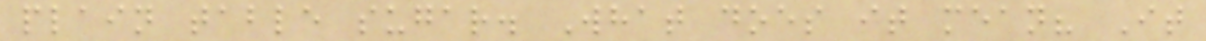plain table sugar. What does it mean? It
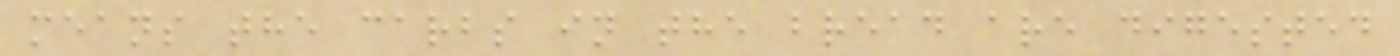means the carbs in the bread are digested
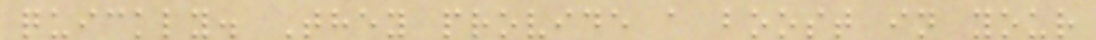quickly. They provide a boost in your
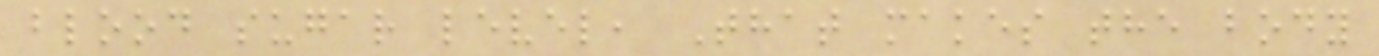blood sugar level, That makes the body
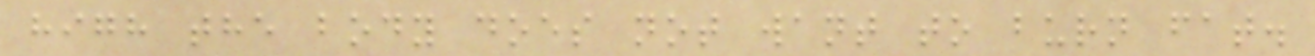high the body does not want to burn fat.
